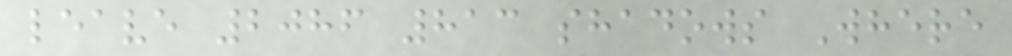leave 2086 813 shadows Where
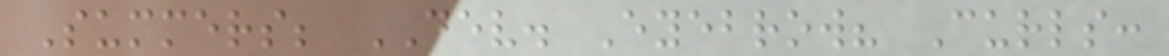Summers; DEV. Eyebrow? Curls:
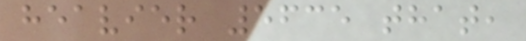heavier 5635 that,
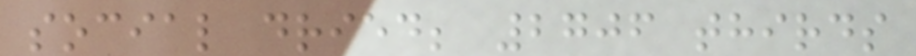social dried; 2706 thirds
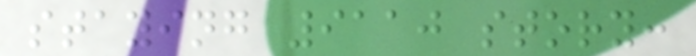staying 9110 story:
